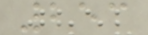253
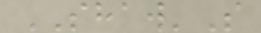SHAW'S
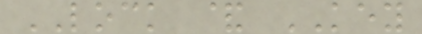LOCK & KEY
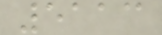5113
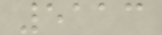5113
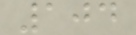104
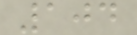104
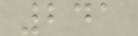241
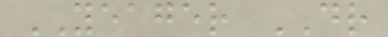YEAGER DR
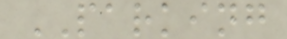PARKING
